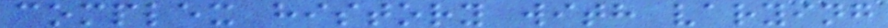complex history with varying
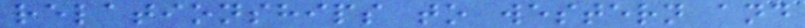relationships to western and
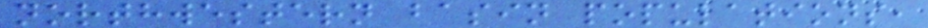northwestern basin populations,
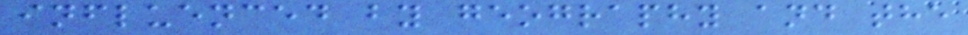influenced by geography and the
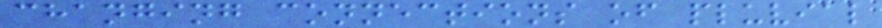changing connections of pluvial
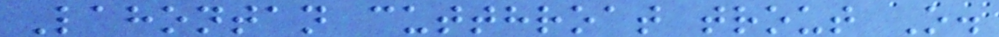Lahontan cutthroat trout O.
